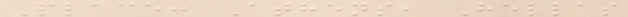Place: Athens, Hellas
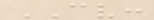CV:
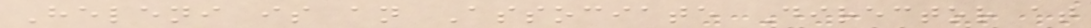Heleni is an Associate Director at
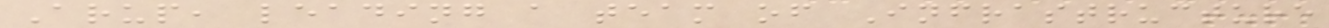Arup, leading a team of Infrastructure
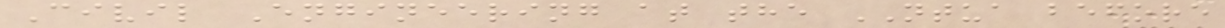Civil Engineering at the NTUA before
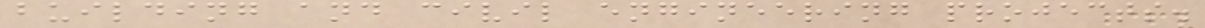building and civil engineering projects.
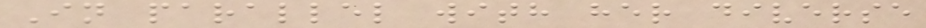In parallel with her diverse
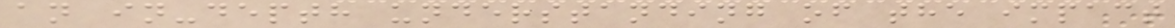an in-depth understanding of the impact
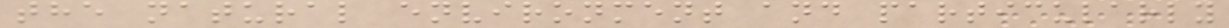the natural environment and particularly
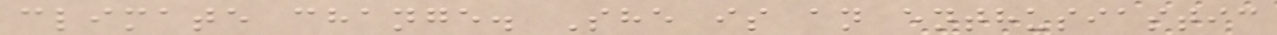climate change. She is an enthusiastic
